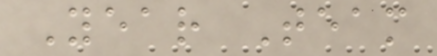Year Team
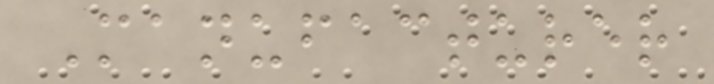Manufacturer
